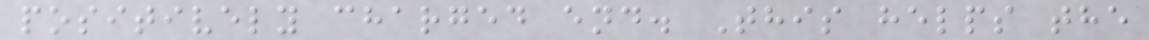positively charged end. This helps the
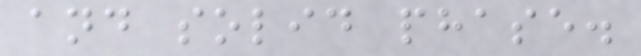and solid phase.
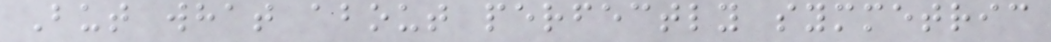But what about perfectly symmetric
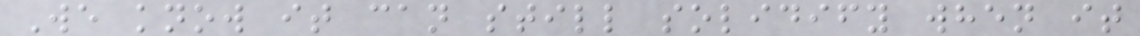We know it can still solidify when it
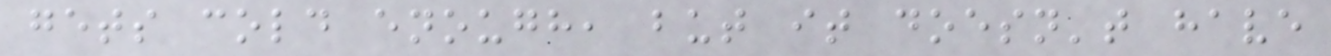gets cold enough, but it doesn't have
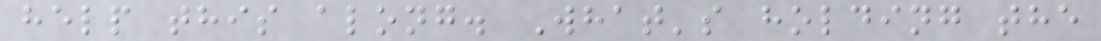help this along. What's holding the
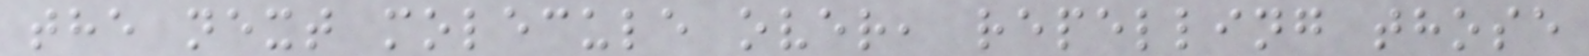the next molecule over, repelling those
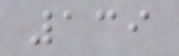139
